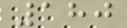180
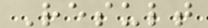Result
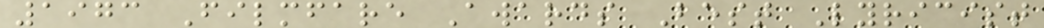1973 Filmfare Awards Best Lyricist
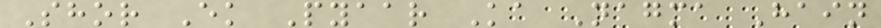Shor Ek Pyaar Ka Nagma Hain
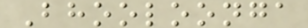Bhooloonga
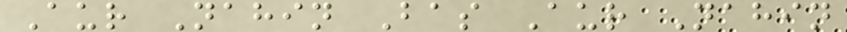Aur Nahin Bas Aur Nahin
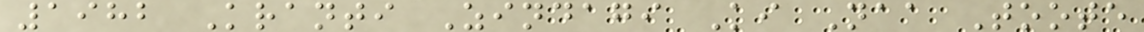1982 Kranti Zindagi Ki Naa Toote
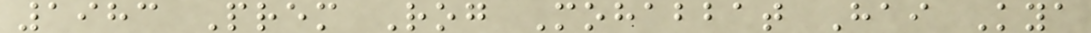1983 Prem Rog Mohabbat Hai Kya
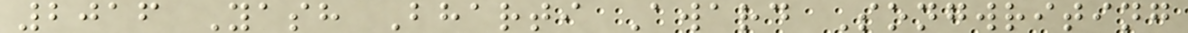2016 Yash Bharti Award Songwriting
